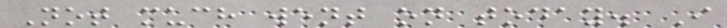Not much went on today. I
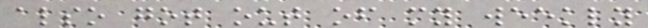also got out of my weekly
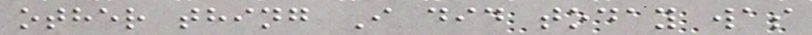other thing I did today was
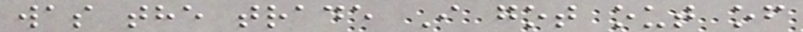was the trade I got out of
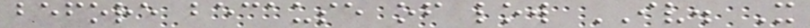before because of low IV. X
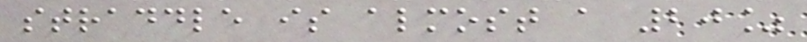straddle is almost a 20%
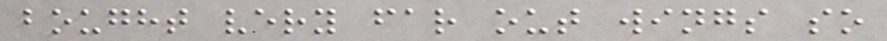bought very far out wings so
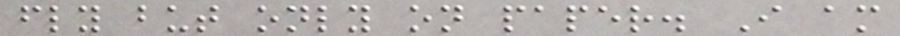fly but only on paper. I am
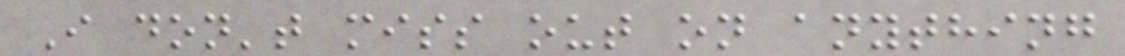I don't miss out on anything
